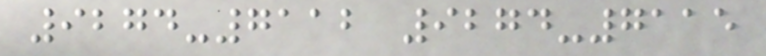9274-7112 9274-7115
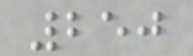250
